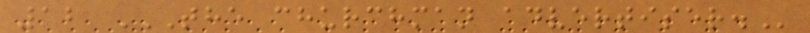12 THE CHURCHMAN ADVERTISER.
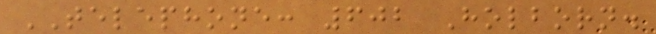TELEPHONE: 602 Holborn.
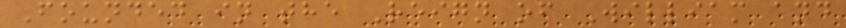Founded in the Reign of William and
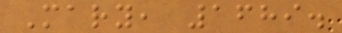Mary, 1689.
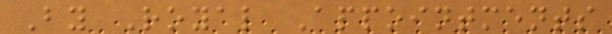By Royal Appointments
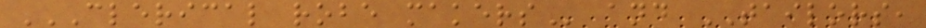CLERICAL ROBE MAKERS and TAILORS,
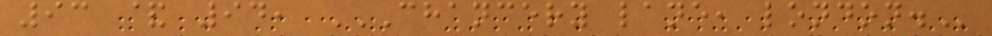93 & 94, CHANCERY LANE, LONDON.
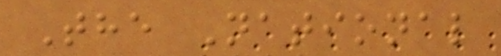The National
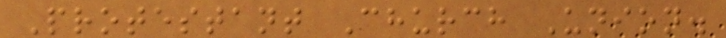Protestant Church Union.
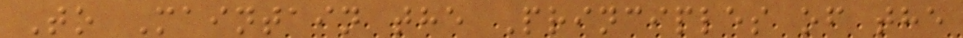To Maintain the Principles of the
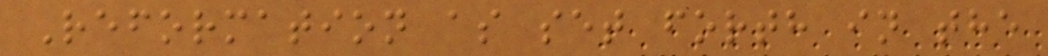Reformation as set forth in the
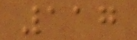117
